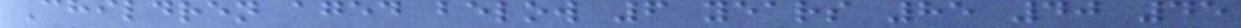Children aged below 6 years 85 40 45
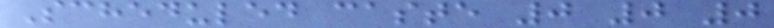Scheduled caste 0 0 0
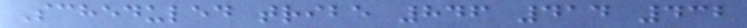Scheduled tribe 846 414 432
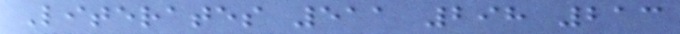Literates 511 298 213
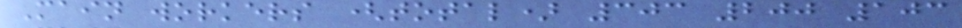Main workers (total) 303 200 103
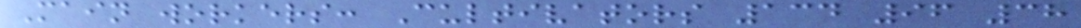Main workers: Cultivators 134 96 38
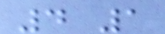4 1
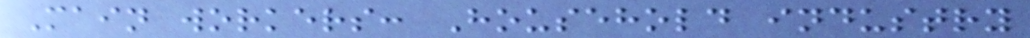Main workers: Household industry
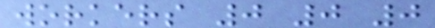workers 0 0 0
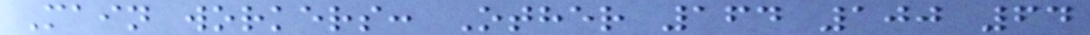Main workers: Other 164 100 64
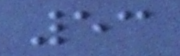53
